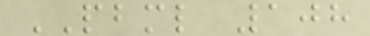PBML 108
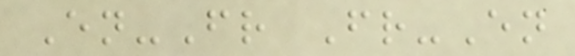En-Fr Fr-En
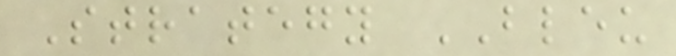Strategy BLEU
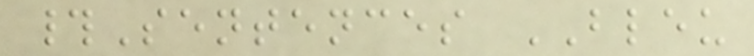#Sentences BLEU
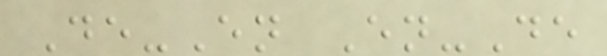De-En En-De
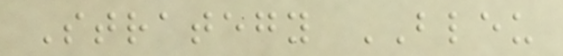Strategy BLEU
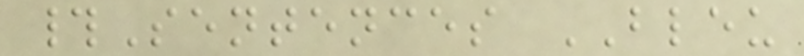#Sentences BLEU
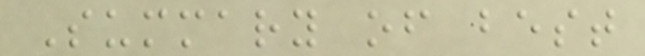Summary of best
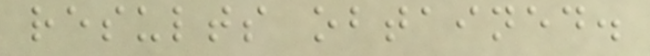results obtained.
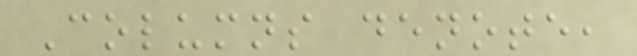Columns denote,
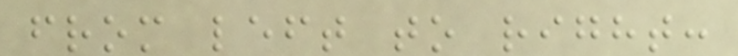from left to right:
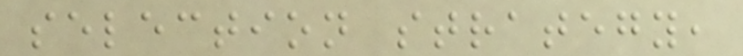selection strategy,
